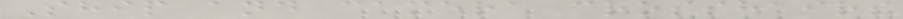Ship and camera crosshairs
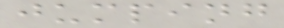jumping
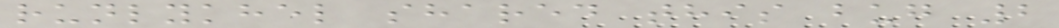runlykhel shared this bug 2
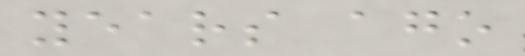years ago
